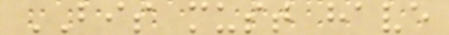BIS must have
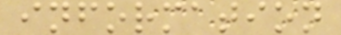information
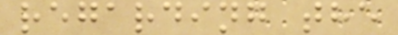regarding the
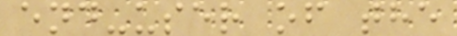end-user of the
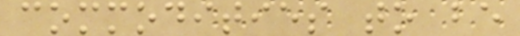commodities to be
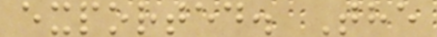exported. The
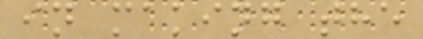in making the
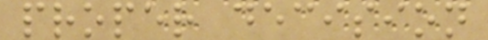proper decision
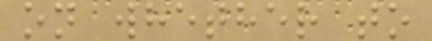on whether to
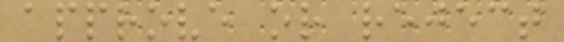approve or reject
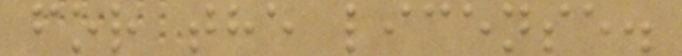for the license.
